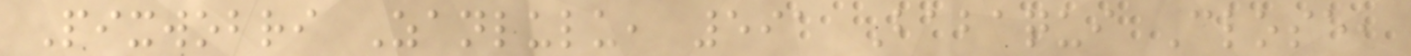Pixwobri Zanlulu, 591 Babaqui Close,
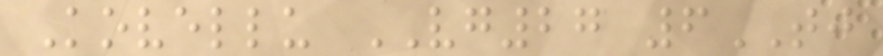Kovellu VG27 6TJ
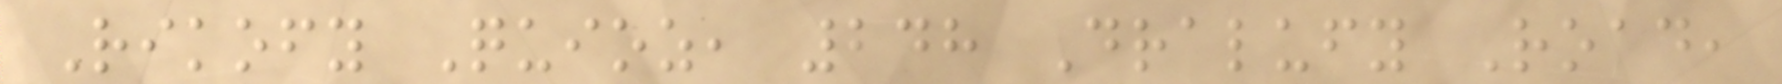Rikofy Quioz, 248 Dralufy Road,
